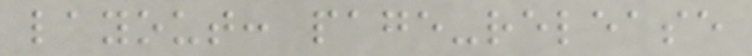layout: page-release
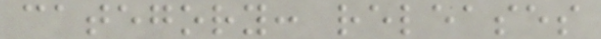category: releases
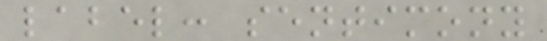label: sentimony
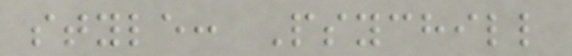style: Psychill
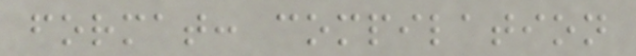format: compilation
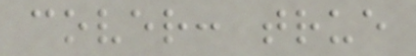cover: true
